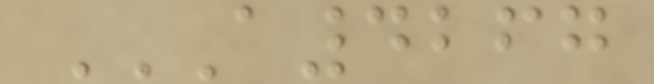A4267
